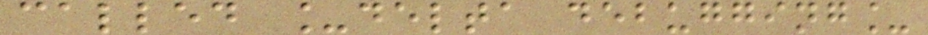called _delta debugging_
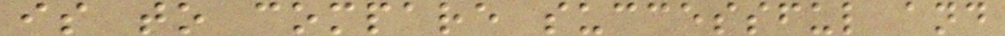is to compare successful and
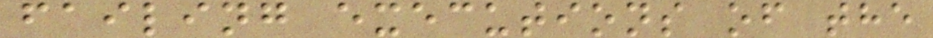failing executions of the
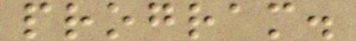program.
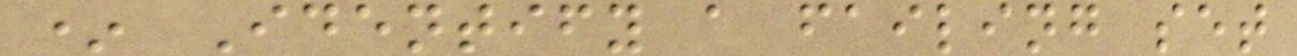* Identify a failing set
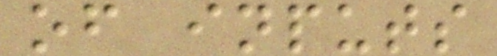of inputs
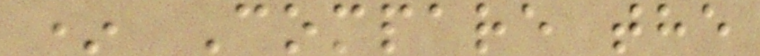* Compare the
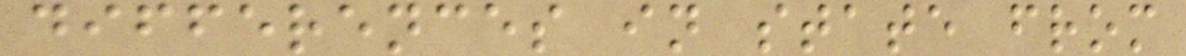differences in state from
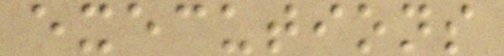executions
